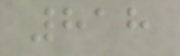818
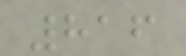816
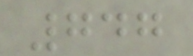747
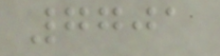7701
